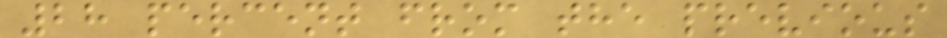28 percent from the previous
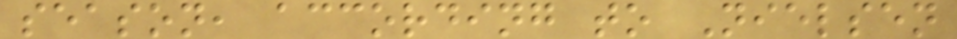season, according to Nielsen
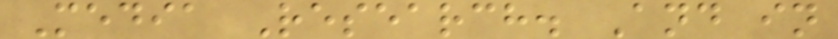Media Research. And in
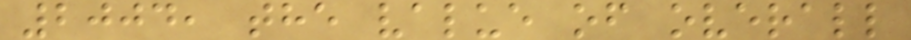2004, the value of overall
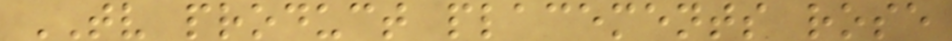TV product placements rose
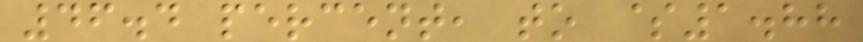46.4 percent, to $1.88
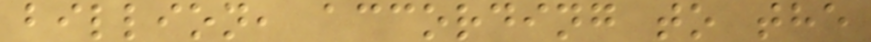billion, according to the
